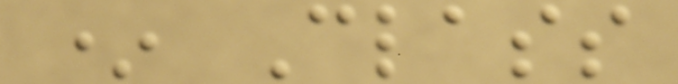* Class
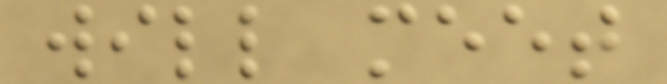will meet
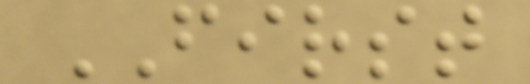FIRST
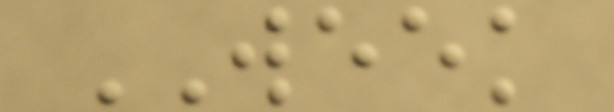WEEK
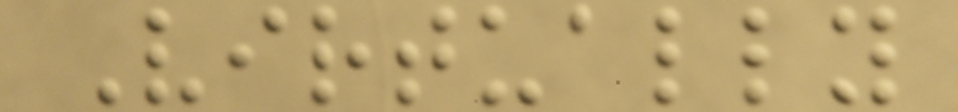Virtually
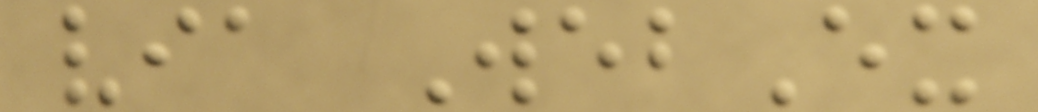via WebEx
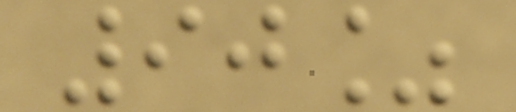90%
